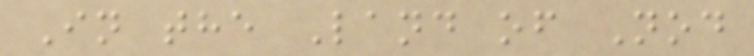In the Land of Nod
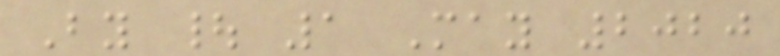By | 1 May 2020
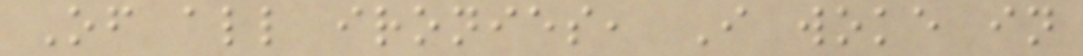Of all ironies, I woke in
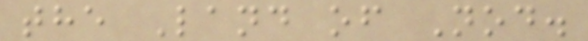the Land of Nod.
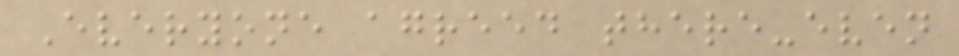Everyone agreed there-even
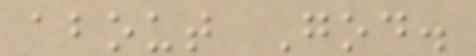about God.
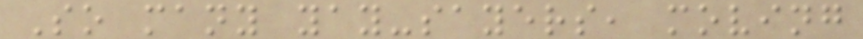So many yay-sayers, moving
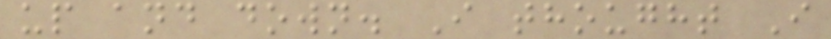up and down. I thought I
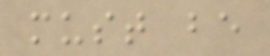must be
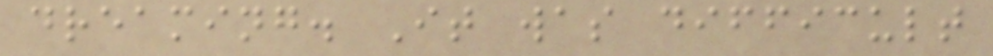dreaming. It was difficult
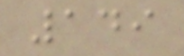149
